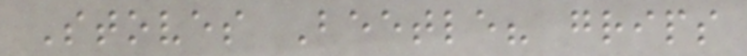Stoves Beetle? grips
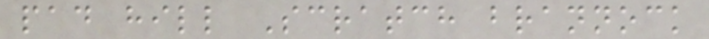pad hill Scratch brannock
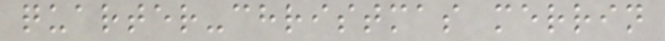quarter-christmas merrin
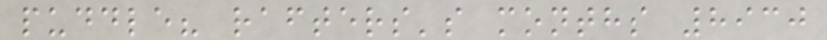puddle? rafters's months 8930
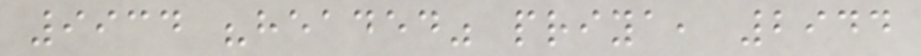9934 "headed" priya, 2944
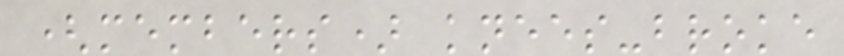(members) knees-broke
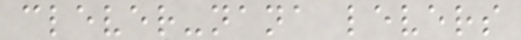clever-nana levers
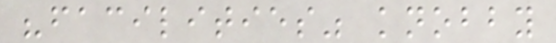"facilities" knobby
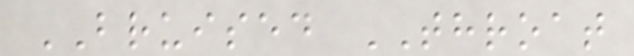BRUISED THROAT
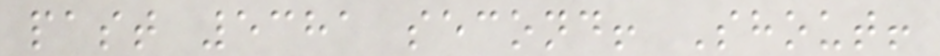past 5381 second! Shout!
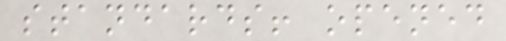standards! opened
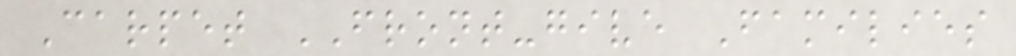Carpet FRONT-give Families
